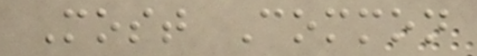Most Common
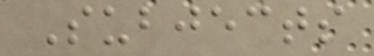Subjects
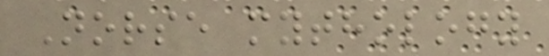Norse mythology
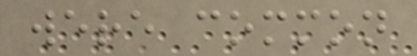were common
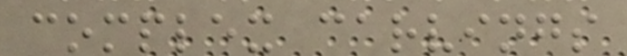complex carvings
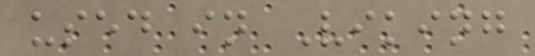used in Viking
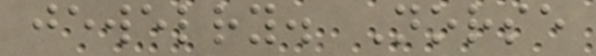jewelry. Norse
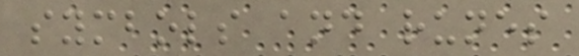symbols and runes
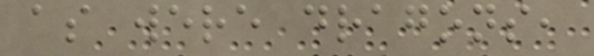as were dragons,
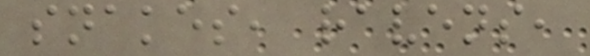snakes, ravens,
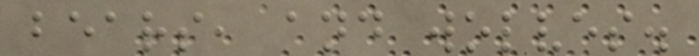bears, and wolves.
